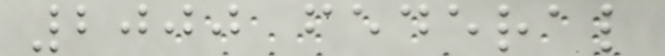2000 federal
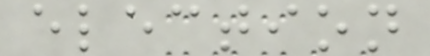election
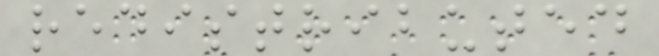redistributed
